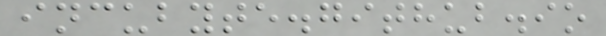incubyte.github.io
